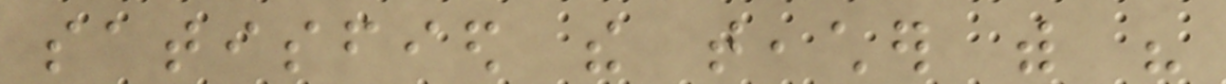satisfied the teacher with his
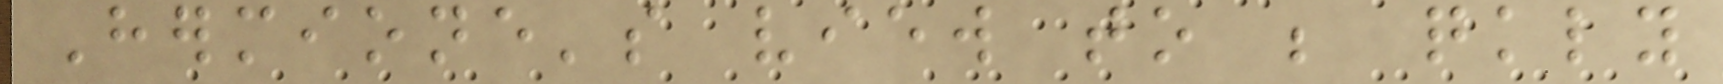Hermione's view to be quickly
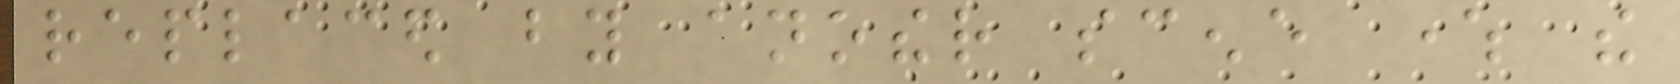replaced by another scene where the
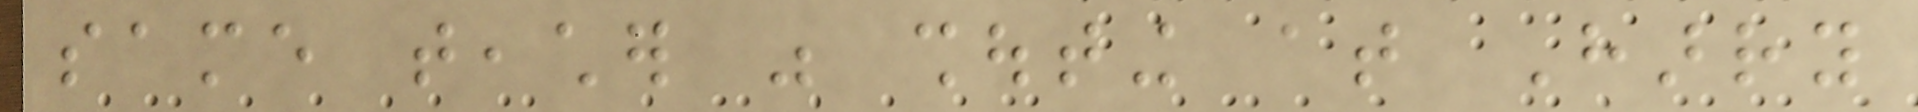same teacher was shouting at Harry
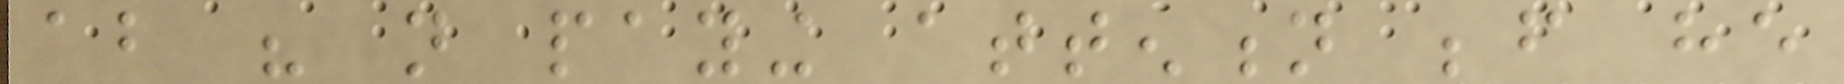about his not paying attention before he
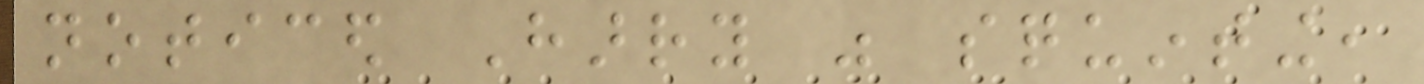noticed Harry was squinting,
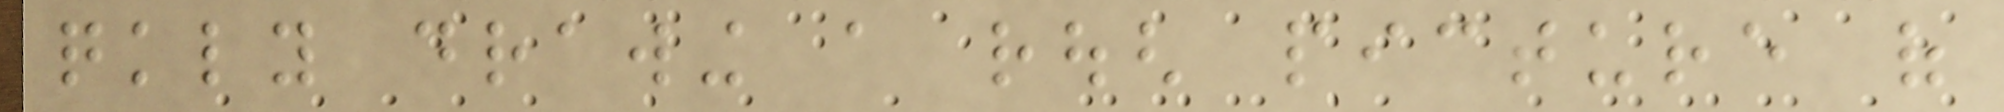quickly drawing a rough picture of
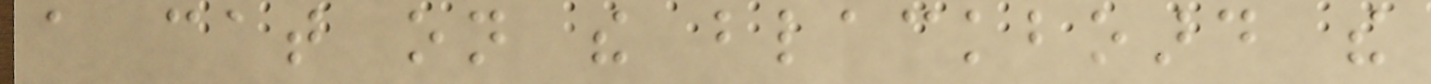a cat on the blackboard the
